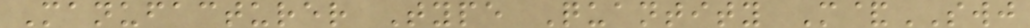Manufacturer Type Quantity M&SWJ
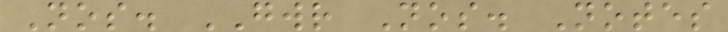Nos. GWR Nos. Notes
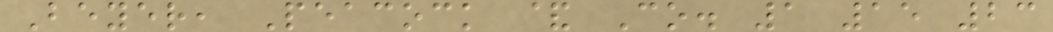Beyer, Peacock & Co. 1 15 23
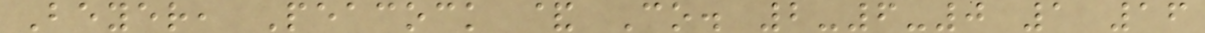Beyer, Peacock & Co. 2-6-0 1 16
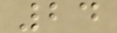24
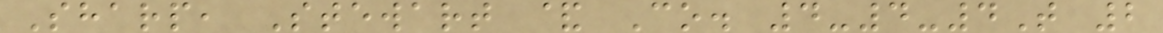Sharp, Stewart & Co. 4-4-4T 2
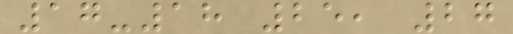17-18 25, 27
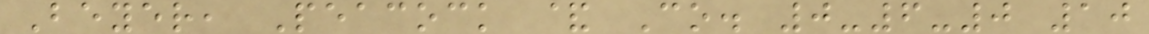Beyer, Peacock & Co. 0-6-0 10
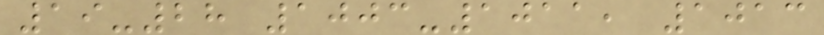19-28 1003-1011, 1013
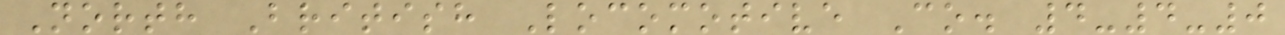North British Locomotive Co. 4-4-0
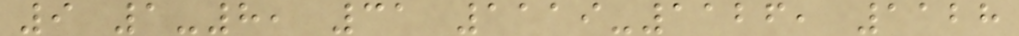9 1-8, 31 1119-1126, 1128
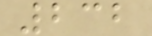232
